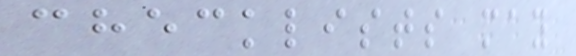checklists may
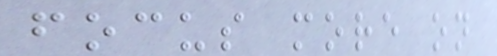focus more on
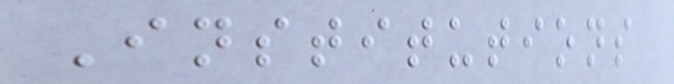Institutions
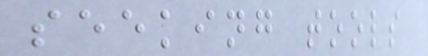seeking tools
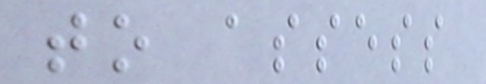to assess
